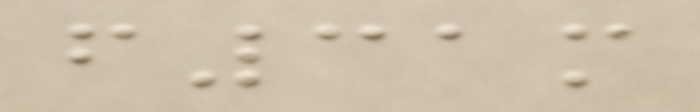f31m
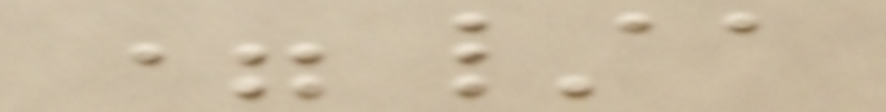=/a
